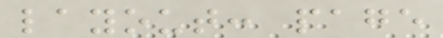layout: page
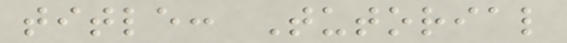title: Tutorial
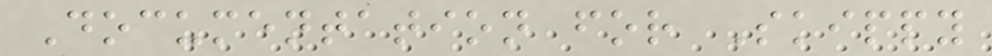Documentation for Skippy
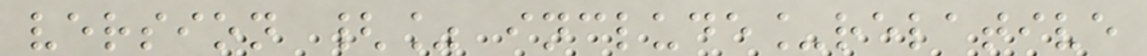version {% include_relative
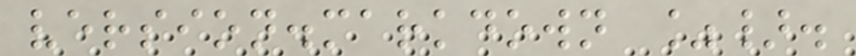version.markdown %}.
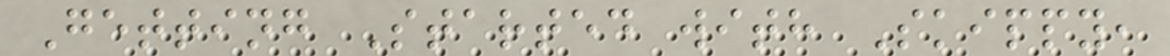Getting Started with Skippy,
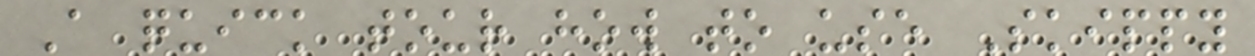A quick tour how to use Skippy
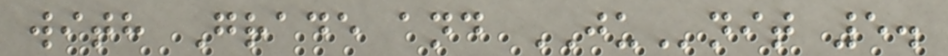with Grade and JUnit 5.
